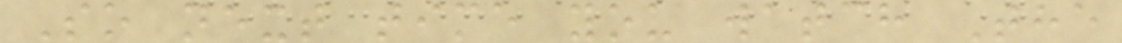So next time you watch The
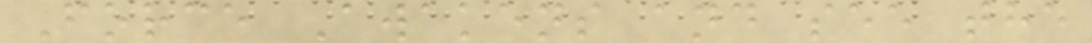Force Awakens and see the
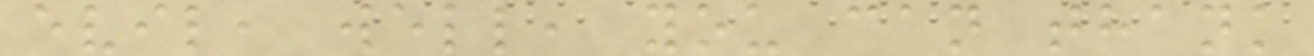evil, well, you can thank
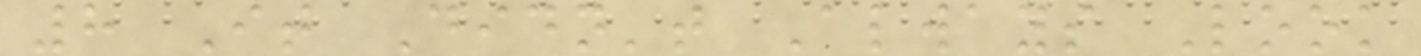8 It Didn't Always Look
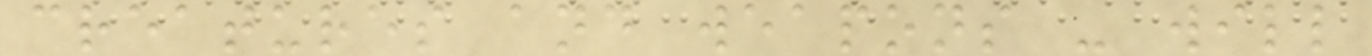creatures and weapons - will
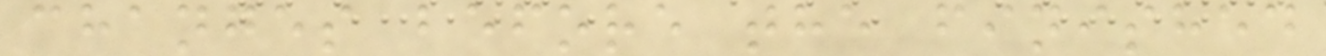changes before the finished
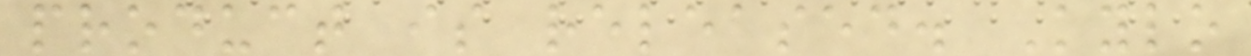product is released. Kylo
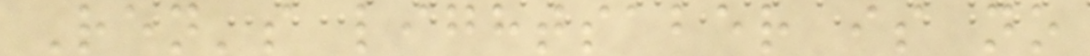Ren's lightsaber is no
